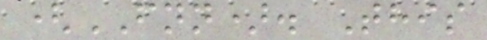(FNN). This
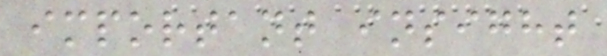important insight
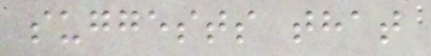suggests that
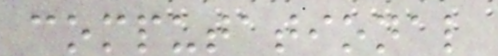computational
